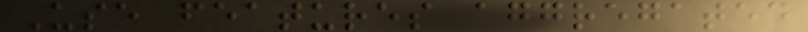Use features aggregated
